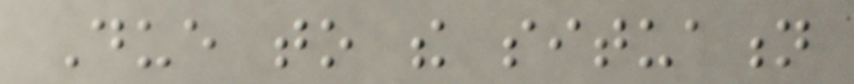Due to the situation
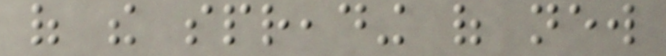of the spreading of new
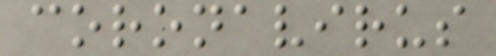coronavirus
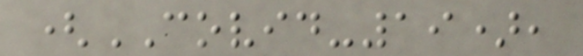(COVID-19),
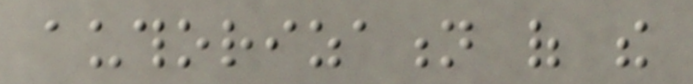authorization of the
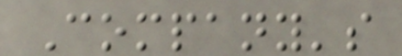Company's
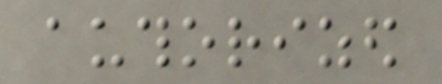authorized
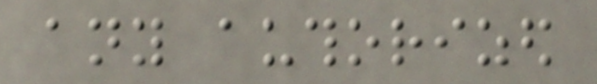any authorized
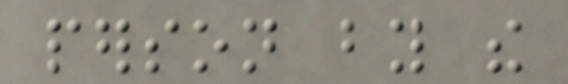person by the
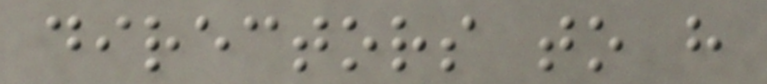directors to have
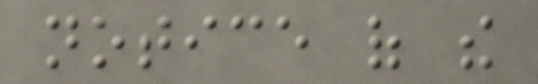notice of the
